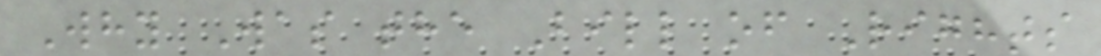Why Was the Bill of Rights
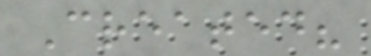Created?
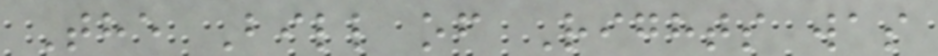The Bill of Rights was
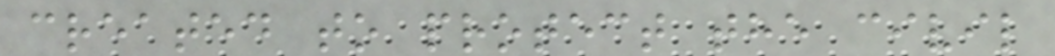created to protect the civil
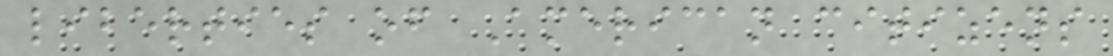liberties of American citizens
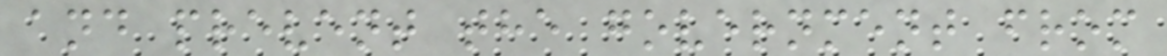and prevent the government from
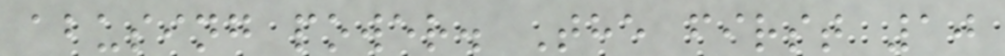abusing power. The first 10
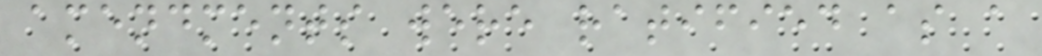amendments were ratified as a
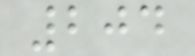204
